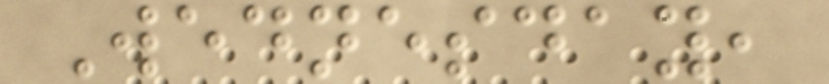Wednesday,
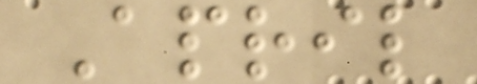April
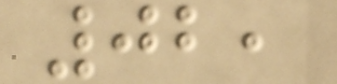02,
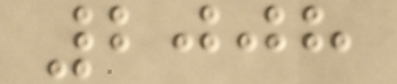2008
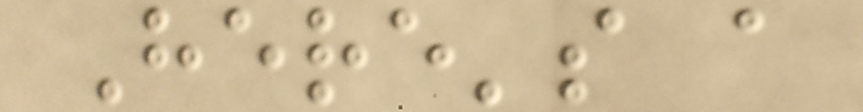Here's a
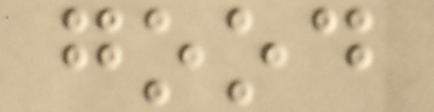good
